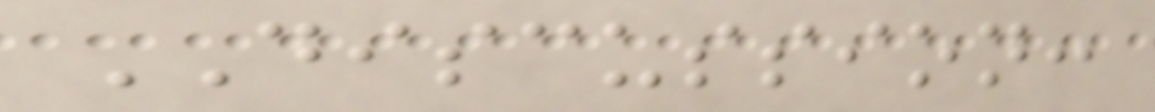DISCUSSION:
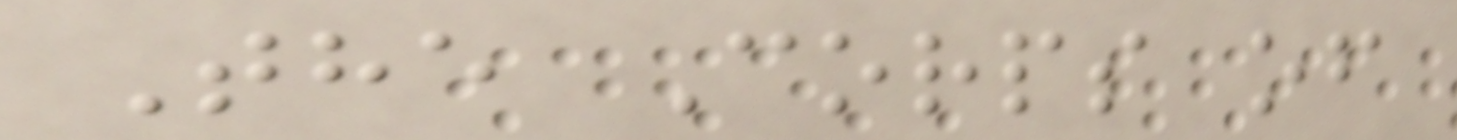The Corps of
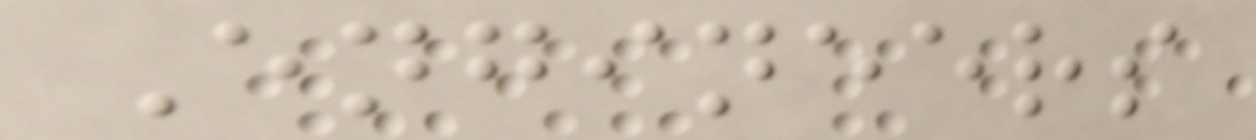Engineers
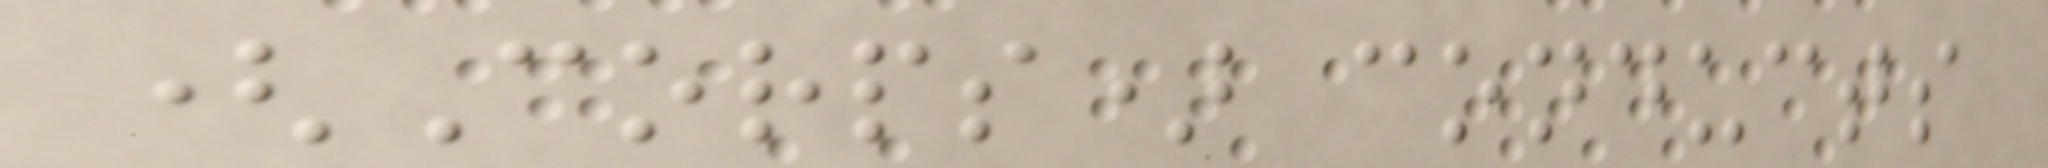(Corps) conducts
